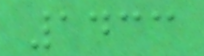1433
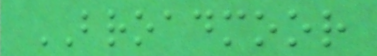BROADMOOR
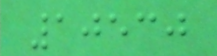10530
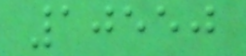10550
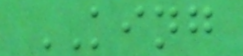KING
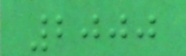2000
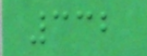332
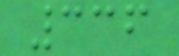336
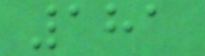181
